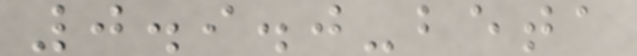0.9.0-beta
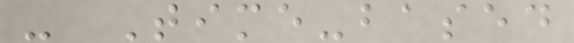- Time-based
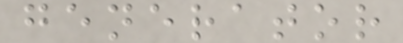generator
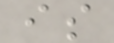is
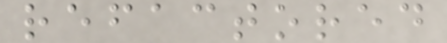refactored
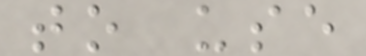to use
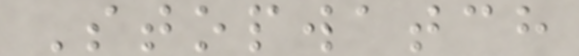Stopwatch
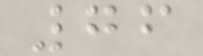76
